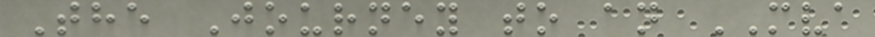The Journey to an MVA
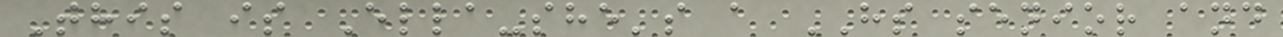This is Ella-she's a HS senior and
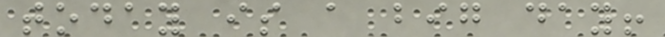today is a big day!
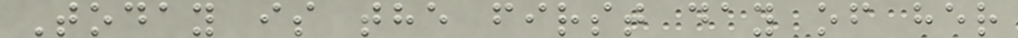Today is the first day of her
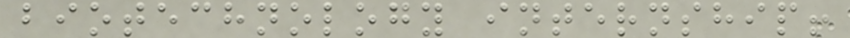biotechnology internship!
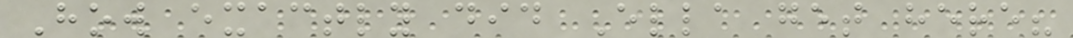How exactly did Ella get here?
